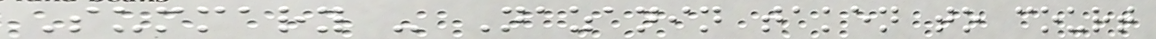Summary - Nazanin taken to court
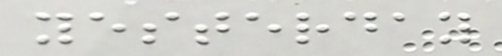yesterday
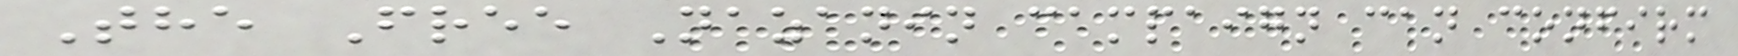The Free Nazanin campaign can confirm
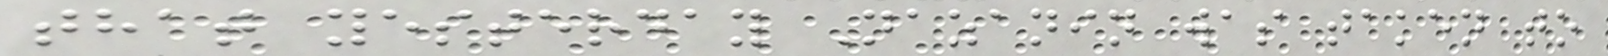that yesterday Nazanin was taken to
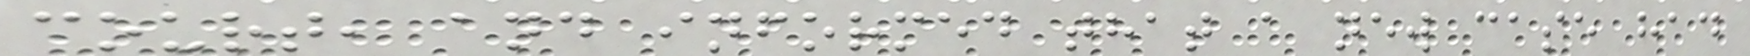court, and informed that a new case had
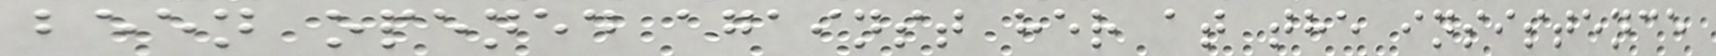been opened against her at the insistence
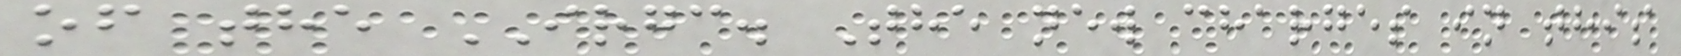of the IRGC. The new charges in this
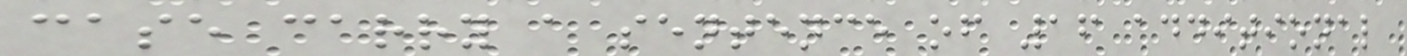case carry a sentence of 16 additional
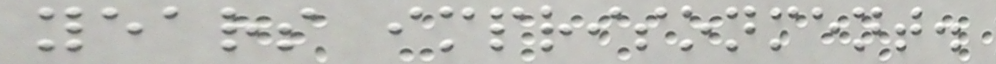years imprisonment.
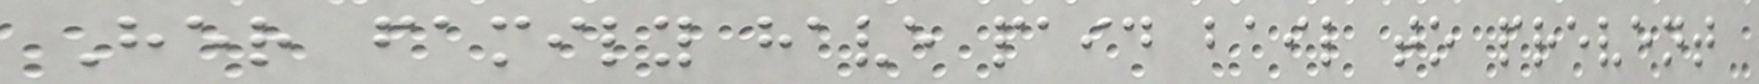Her family have paid bail to prevent
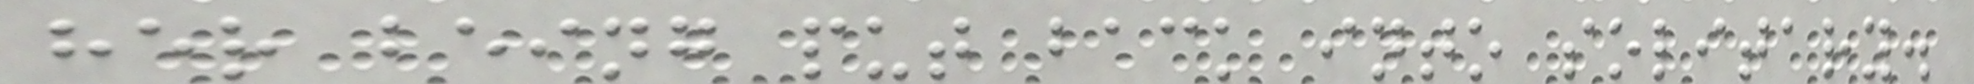her being put back into solitary.
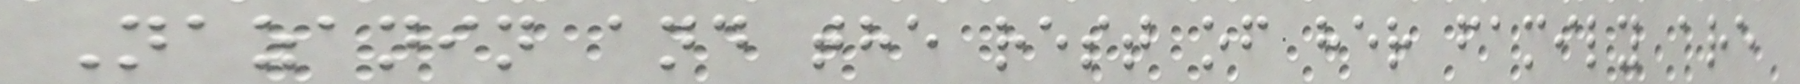Nazanin and the rest of her family are
